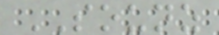SOUNZ
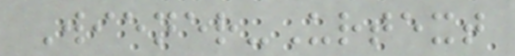Wiener-Urtext
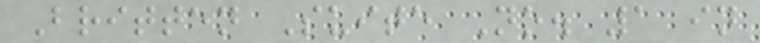Britten Suite No. 1 in
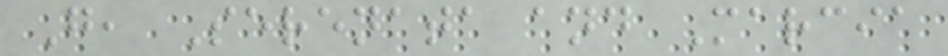G, Serenata and Marcia
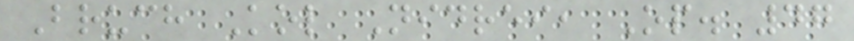Bruch Kol Nidrei, Op. 47
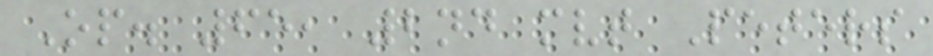Op. 65, 2nd mvt Peters
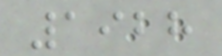1928
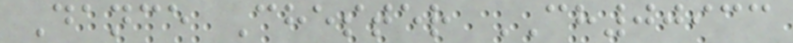Dance Chester CH00933
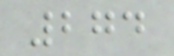274
